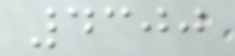4300
